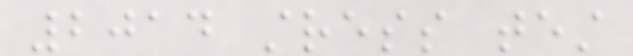2014 stress test
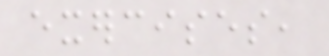exercises,
